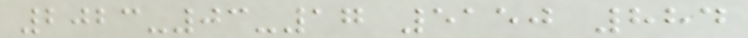2023-03-17 5150 884
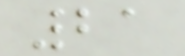21
